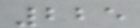225
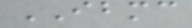IBMC
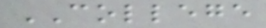COLLEGE
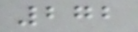272
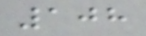108
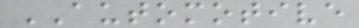AUTOMOTIVE
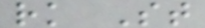rk St
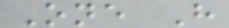One H
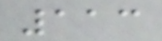113
